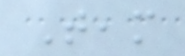Team
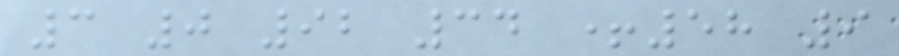3 0 92 34 +58 9
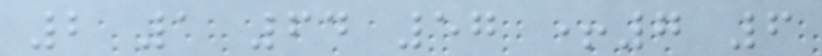2 1 64 57 +7 6
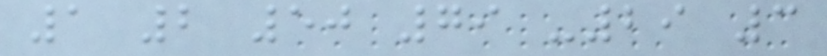1 2 50 79 -29 3
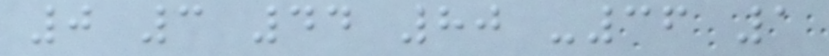0 3 44 80 -36 1
